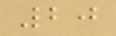20
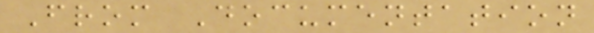From Documentation
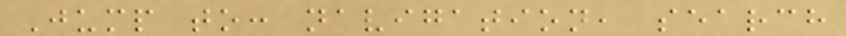Jump to: navigation, search
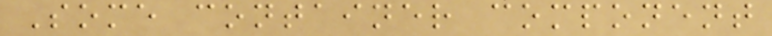Some container component
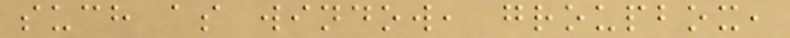such as window, groupbox,
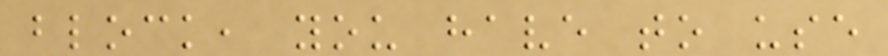block, you have to use
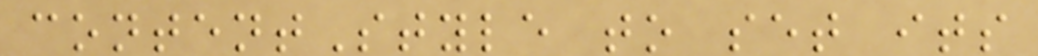contentStyle to set its
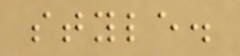style.
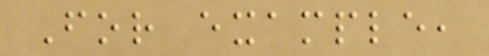For example,
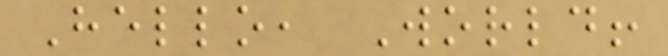Hello, World!
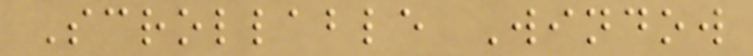Scrollable Window
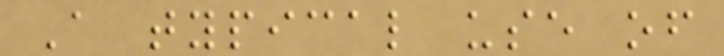A typical use of
